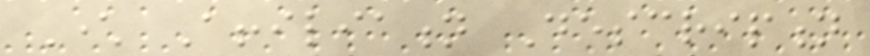Character Affiliation Description
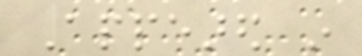Appeared in
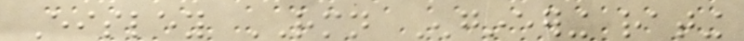Eisley RMN Engineering rating
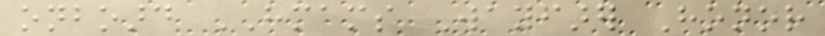onboard HMAMS Wayfarer Honor
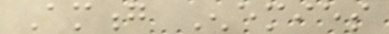Among Enemies
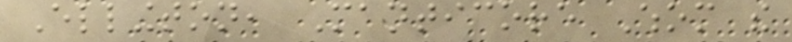Ellington, Manticore Whom the
